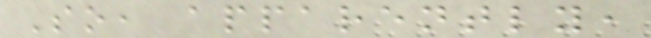So, apparently,
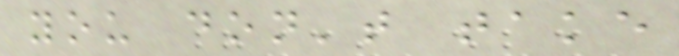you don't take
